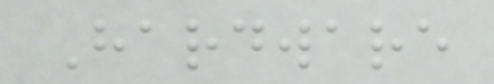Hardware
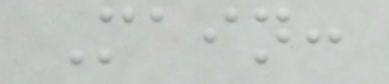Main:
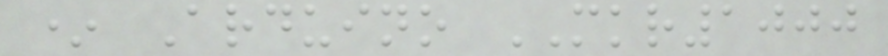* Arduino MKR1000
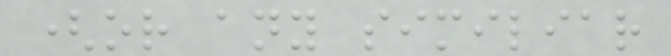(or any similiar
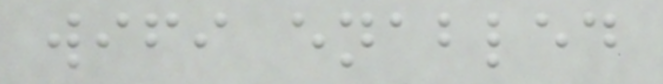wifi enabled
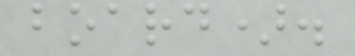board).
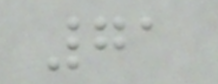71
